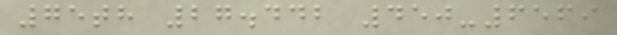75th 27.442 450-6569
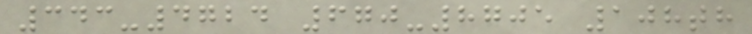343-4724 670-8705 108th
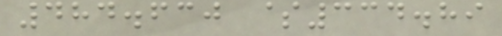484.630 $334.89
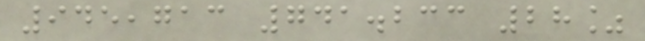945,713 741.233 28%
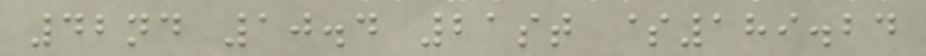42nd 10.4 21st $189.24
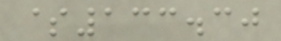$133.30
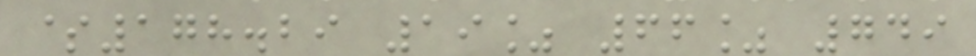$178.29 19% 66% 749
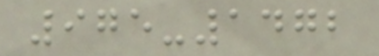975-1472
